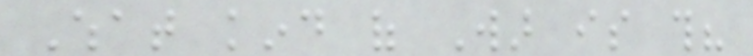What kind of War is this?
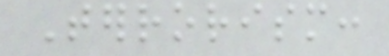Terrorism:
